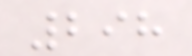298
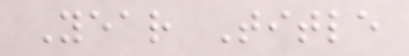Year Title
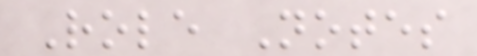Role Notes
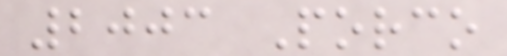2003 Porco
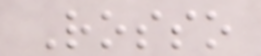Rosso
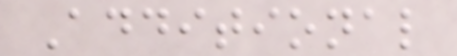Additional
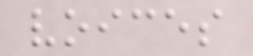voices
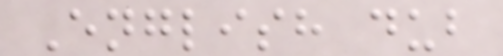English dub
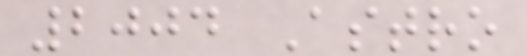2004 Astro
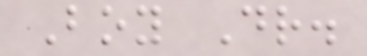Boy Dr.
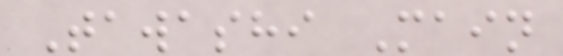Tawashi Main
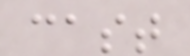cast
